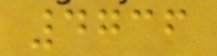4736
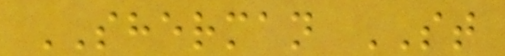SHERMAN ST
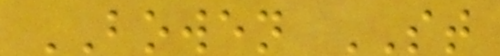BOWEN ST
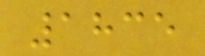1835
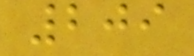209
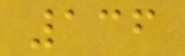136
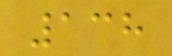138
